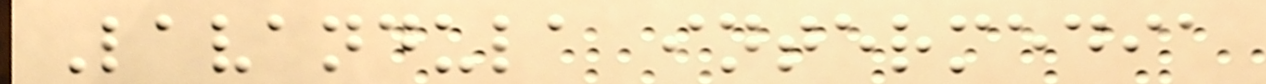Lavandula intermedia
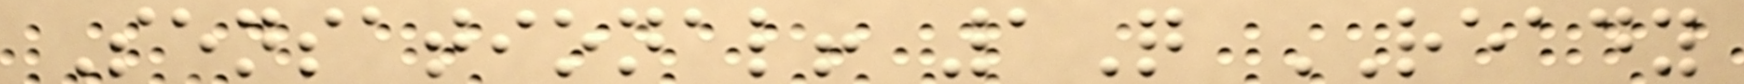Sensational! 1Q READY
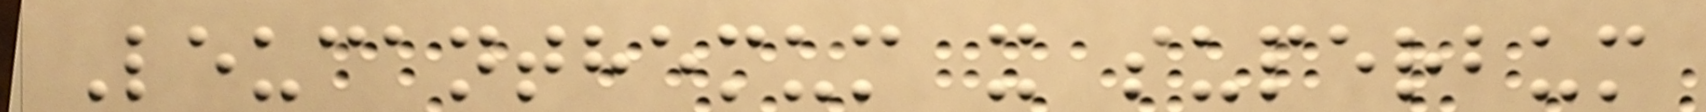Leucanthemum x superbum
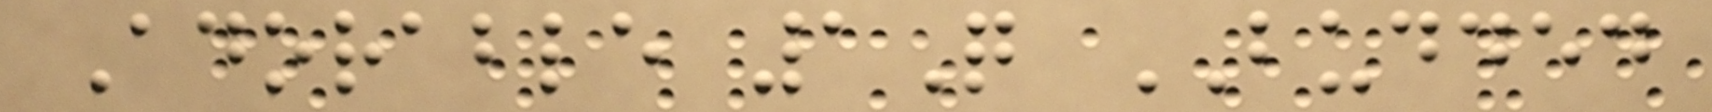Adorable 1Q BUDDED
